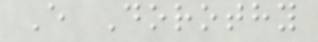E Dorothy
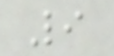9
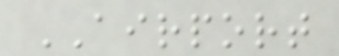AIRPORT
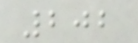202
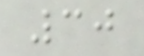30
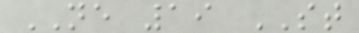NE 19 ST
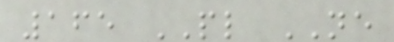165 PL NE
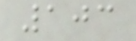103
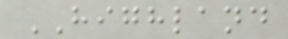HIGHLAND
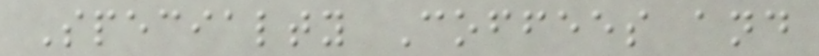Specialty Coffees and
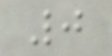0
